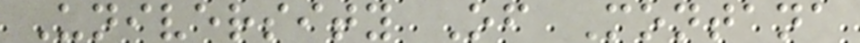University Of Montana
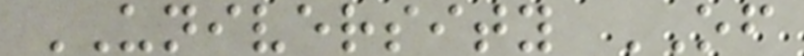UNIVERSITY OF
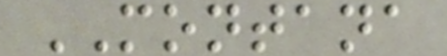MONTANA
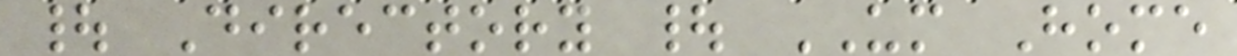| Directory | UM Home
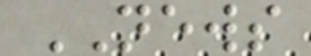NEWS
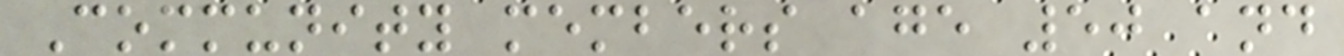Community members age 50 and
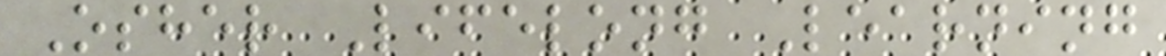Osher Lifelong Learning
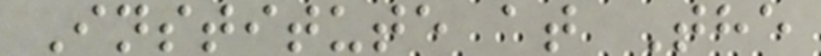Institute at The
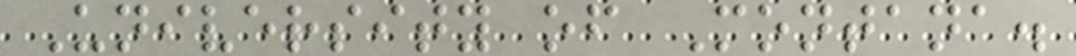University of Montana.
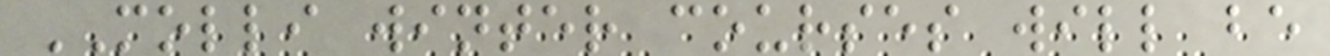MOLLI winter courses will be
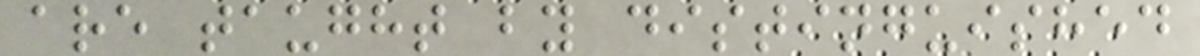are taught by distinguished
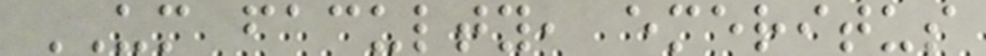UM faculty, emeritus
